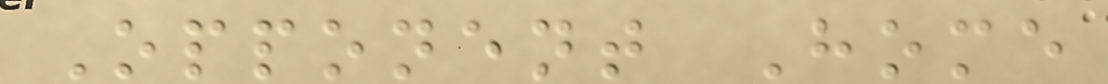Opponent Home
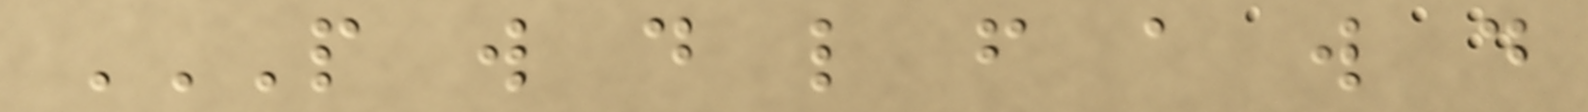P W D L F A W D
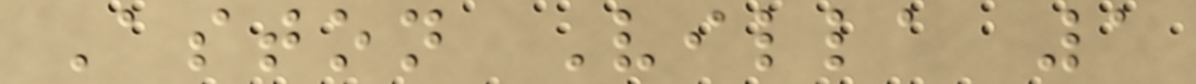Aston Villa 1
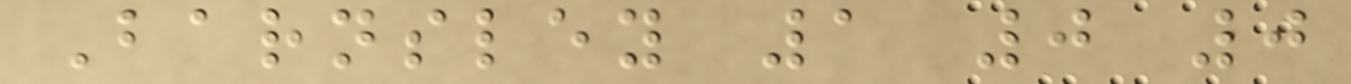Barnsley 1 0 0
